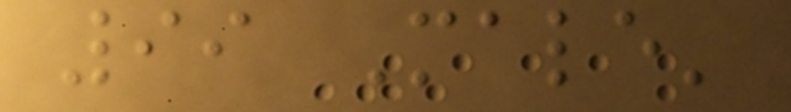99 Male'
